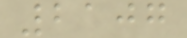2107
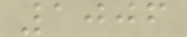1006
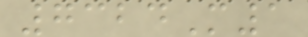7324M1
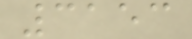3153
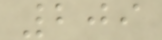209
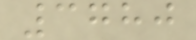3780
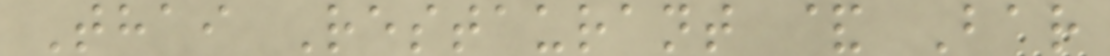Thai Restaurant & Bar
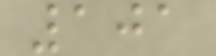101
